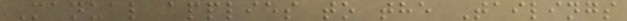Manual applies to the Tailings
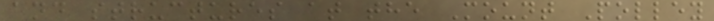and structures at the Mount Polley
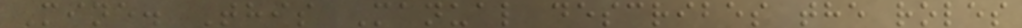Mine. This Manual describes the roles
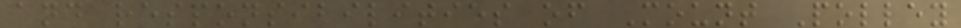and responsibilities of Mount Polley
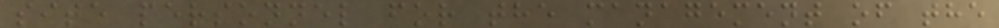site personnel for the management of the
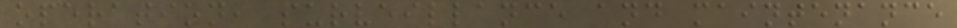operation, surveillance and maintenance
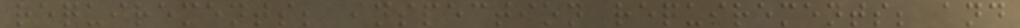requirements; inspection requirements; and
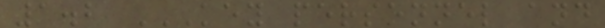1.2 KEY PERSONNEL AND
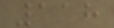118
